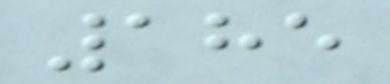185
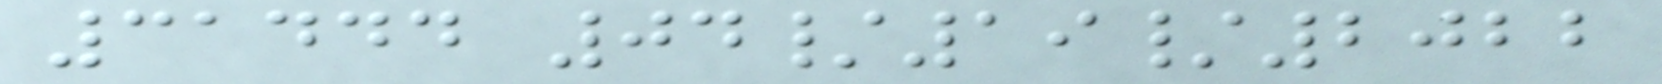31444 04/19/2022
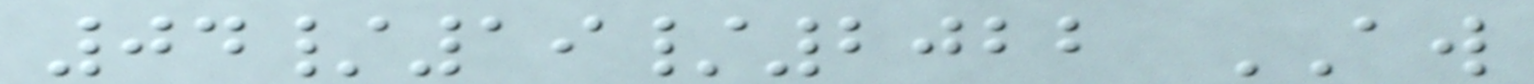04/19/2022 AW
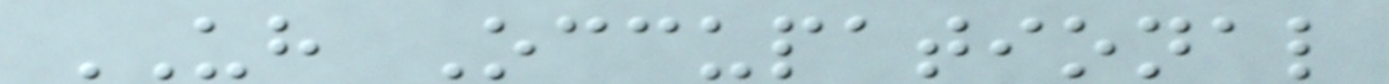UH Occupational
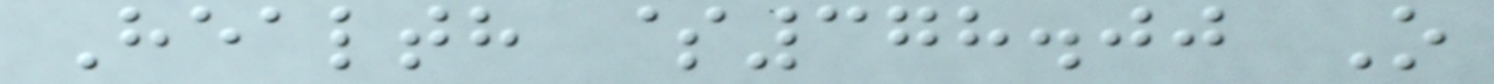Health $378.00 O
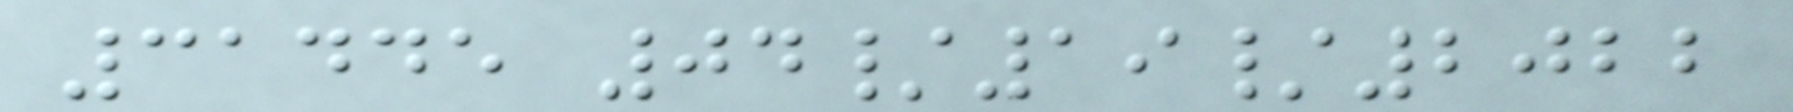31445 04/19/2022
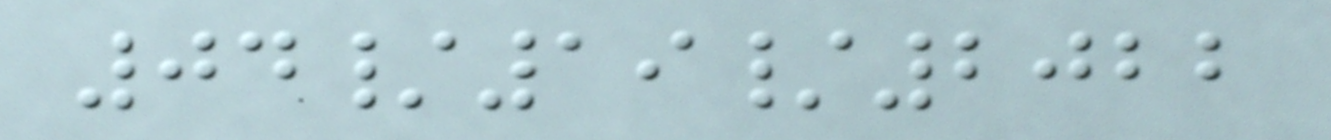04/19/2022
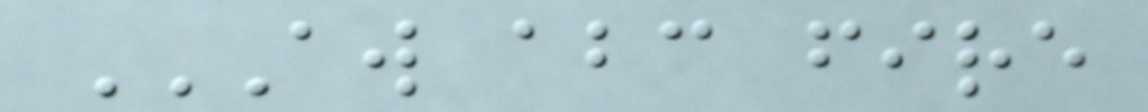AW ABC FIRE
